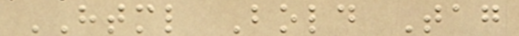HTML Bold Tag
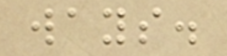ways.
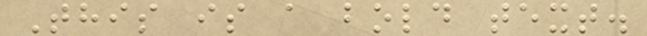This is a bold text.
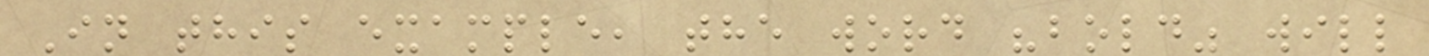In this example, the word "bold" will
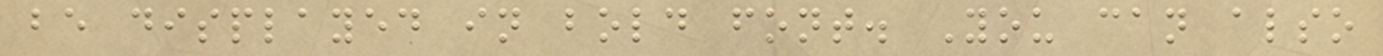be displayed in bold font. You can also
